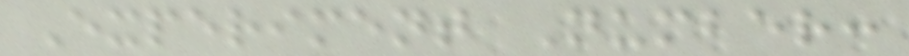Experiment Number:
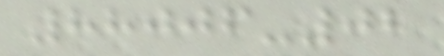88006-02
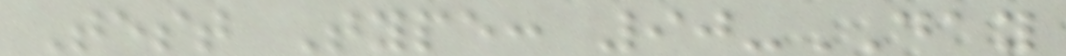Test Type: 90-DAY
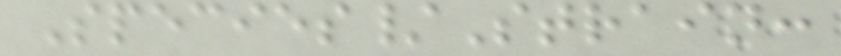Species/Strain:
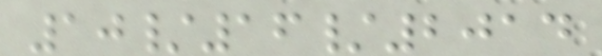10/16/2014
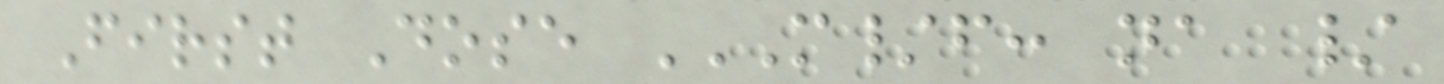First Dose M/F: NA /
